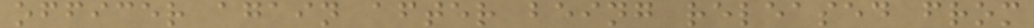officer again after being released from
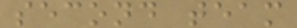second team
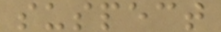suspect
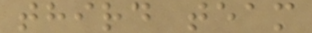third team
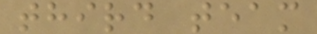third team
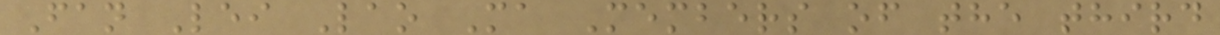Fan Lei Lao Ma Members of the third
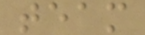team
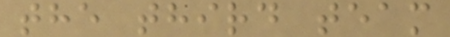the third team
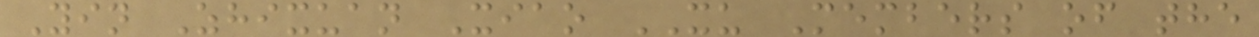Yin Zhixuan Xiao XU Members of the
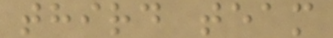third team
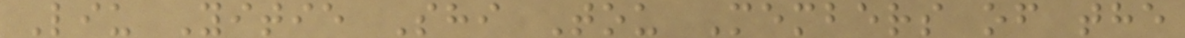Liu Yitie Shi Tou Members of the
